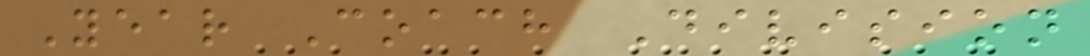Year Coach Division
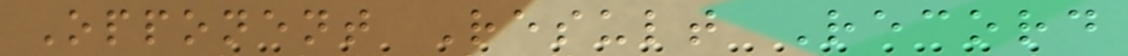Opponent Result Record
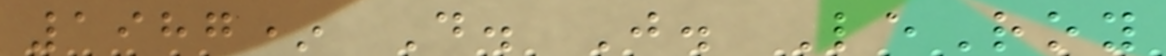1987* D. J. LeRoy
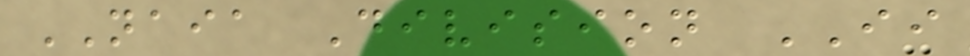NAIA Division II
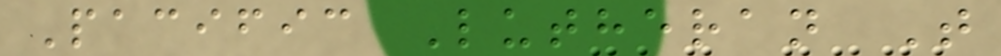Pacific Lutheran T
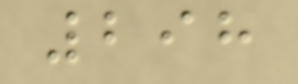298
